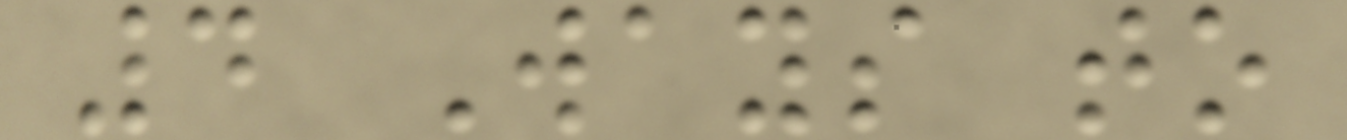4 Ways to
